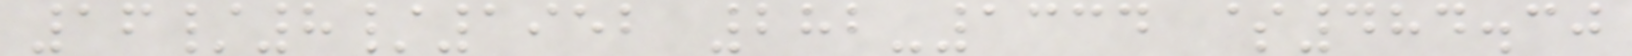16/8/1952 282-1334 $484.30
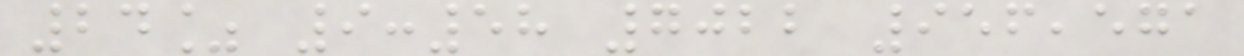24% 9:58 7022 956,571
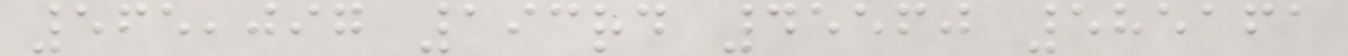565,097 193rd 45560 585161
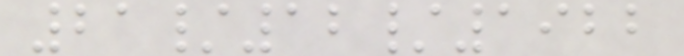21/12/1922
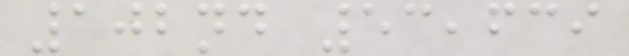102nd 53,639
